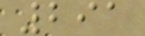291
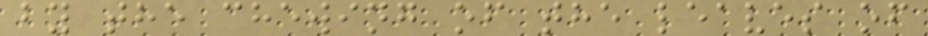by the chewing of the leaves of
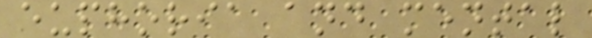euphoria and mental
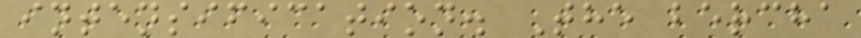intensification. The bercha
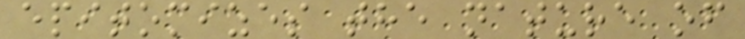epitomizes the nature of
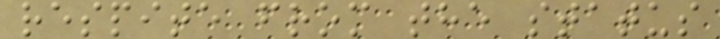respite from the status
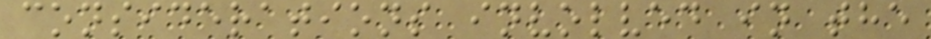considerations involved in the
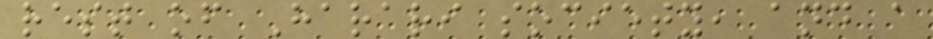rest of Harari society, and a
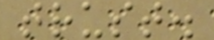trust.
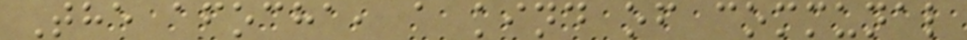The afocha, a kind of communal
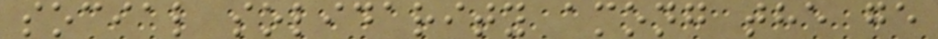social solidarity among the ge
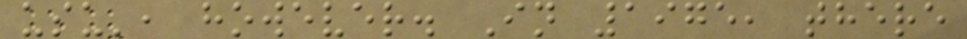usu', however. In 1975, there
